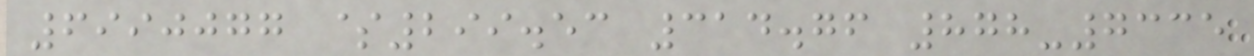6990077 $299.53 314.76 878-7335
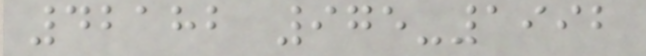42182 975-1992
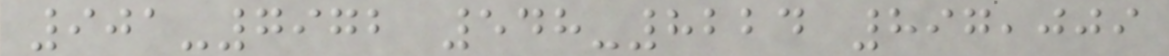901-7972 548-8224 897,009
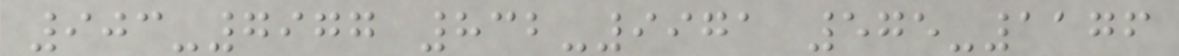903-7977 832-9971 575-1176
